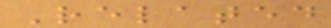Related
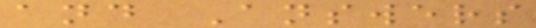and Answers
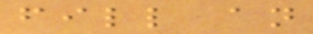fill an
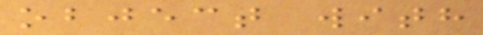object with
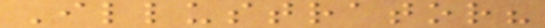Illustrator?
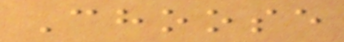Choose
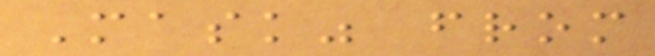Mask" from
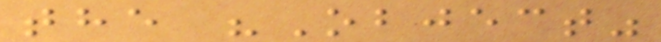the "Object"
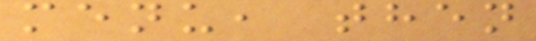menu, then
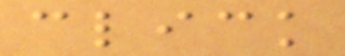click
